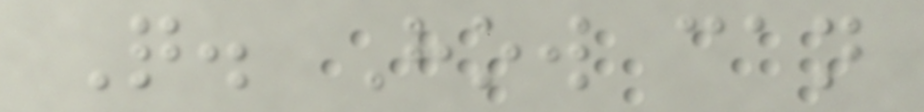Q. How can
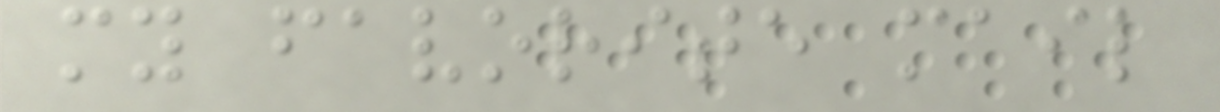my favorite mail
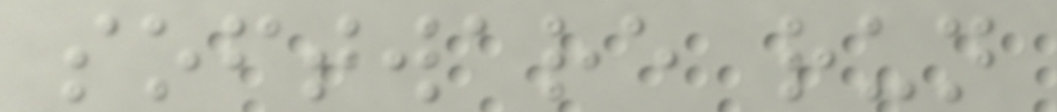software run
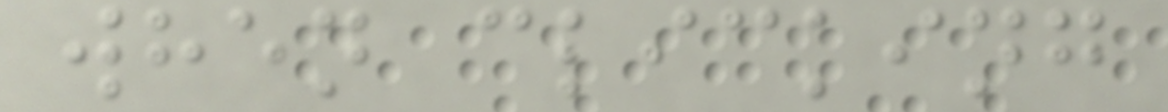when clicking
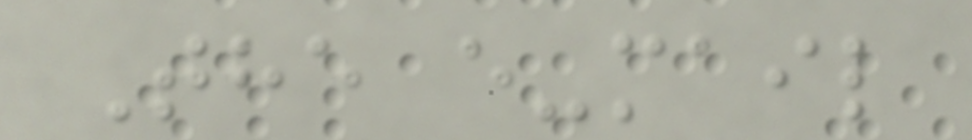The e-mail
